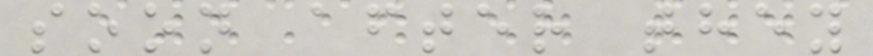soon after they
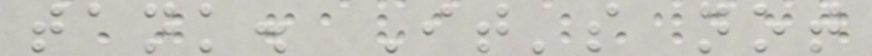tank. It's not
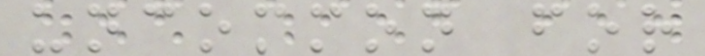uncommon for
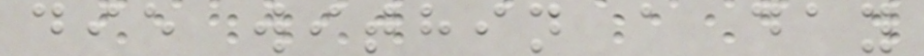die within a day
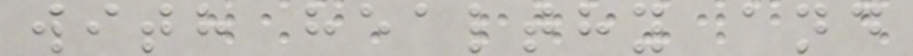with healthy and
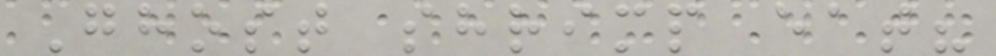Ghost shrimp eat?
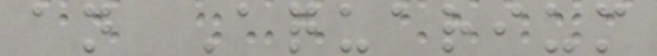an Aquarium
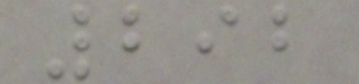292
